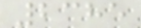2385
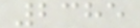2385
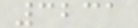3231
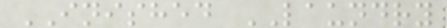INISHED LAUNDRY
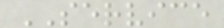SERVICE
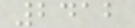2412
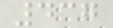437
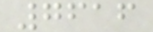7616
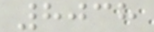8038
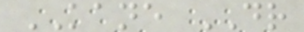KANE DR
